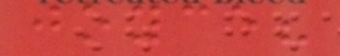joyce?
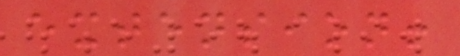extension!
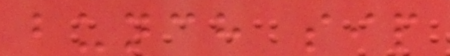bunch sip
